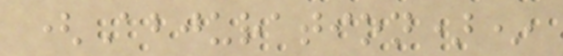(Abjuration)*
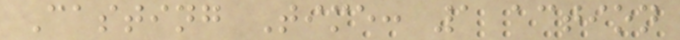Casting Time: 1 action
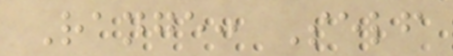Range: Self
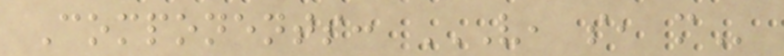Components: V, S, M
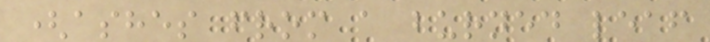(ashes from a burned leaf
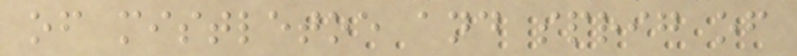of mistletoe and sprig of
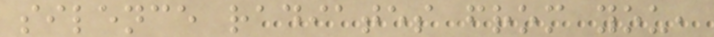silence radiates from you,
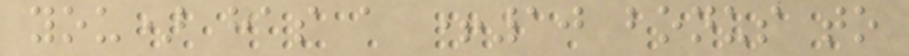you) has a +10 bonus to
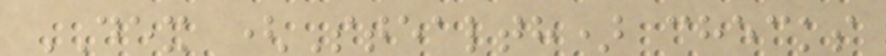DEX (Stealth) checks
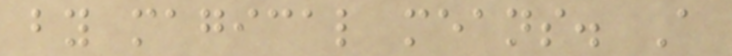by magical means. A
